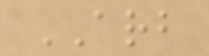ARB
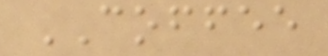COFFEE
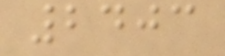2403
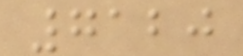7120
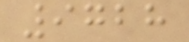9728
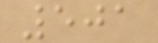501
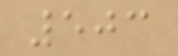503
